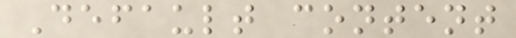Default content
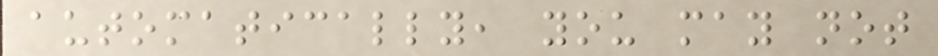automatically, you may not
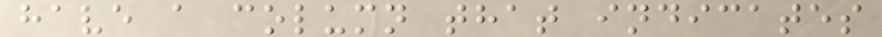have a column that indicates
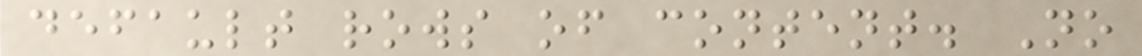default rows of content. No
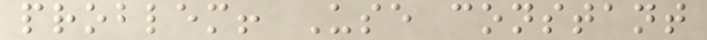problem! Use constant
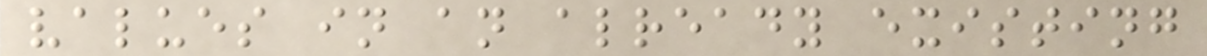values in an already existing
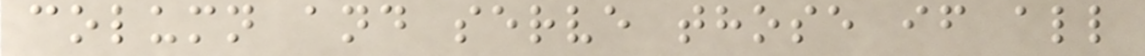column and serve those if all
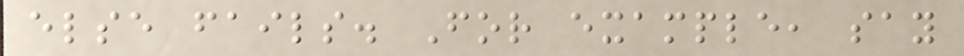else fails. For example, say
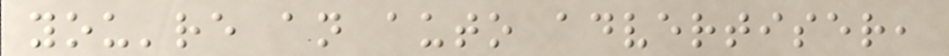you're an auto advertiser,
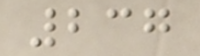237
